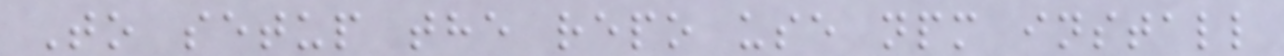To setup the repo use npm install
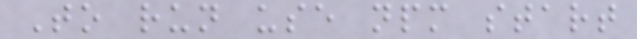To run use npm start
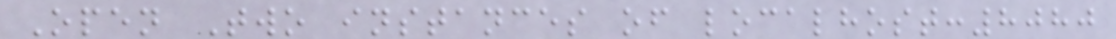Open Two instances of localhost:8080
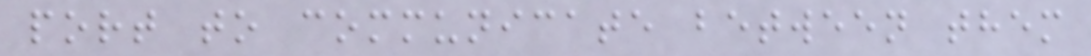port to communicate between them
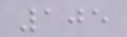105
